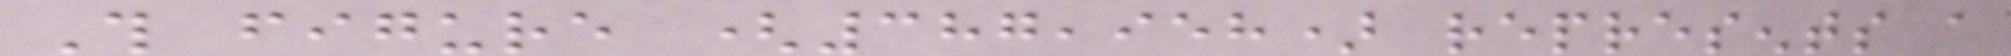This figure (387,958) represents a
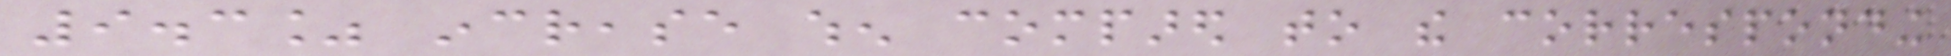9.3% increase when compared to the corresponding
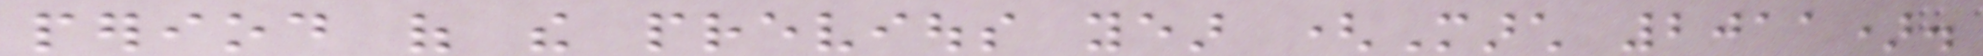period of the previous year (March 2011).
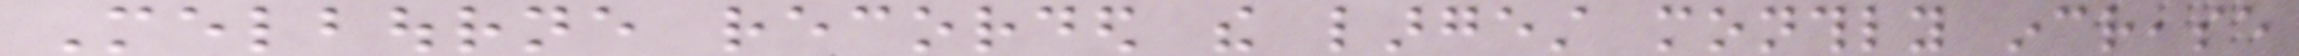Melbourne recorded the largest monthly increase
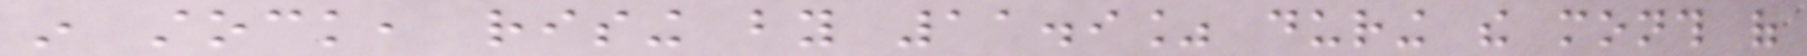in stock, rising by 11.9% during the month of
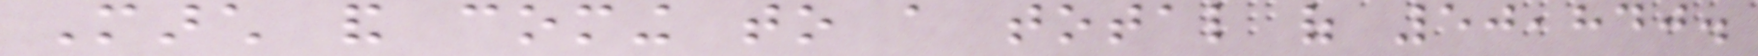March and coming to a total of 50,840.
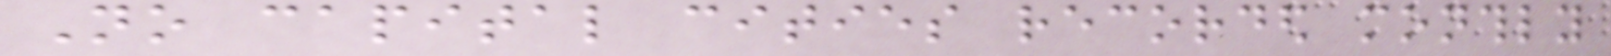No capital cities recorded monthly
